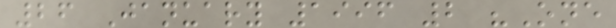26 January 1996 2 "One
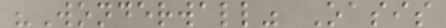"Wonderwall" Oasis
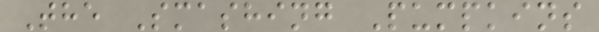The Smashing Pumpkins
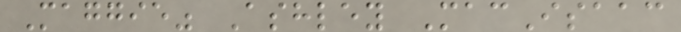Maggie" Ashley MacIsaac
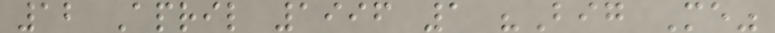12 April 1996 1 "Big Me"
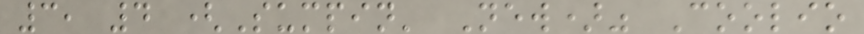3, 4 (Sumpin' New)" Coolio
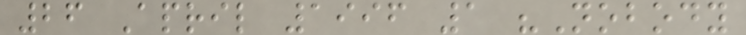26 April 1996 1 "Nobody
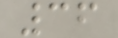36
